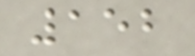152
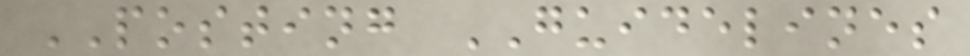POSTING GUIDELINES
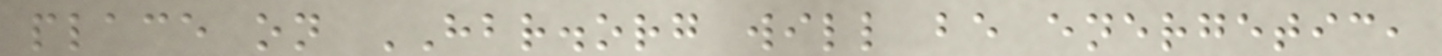place on HBR.org will be energetic,
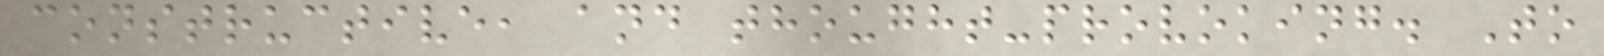constructive, and thought-provoking. To
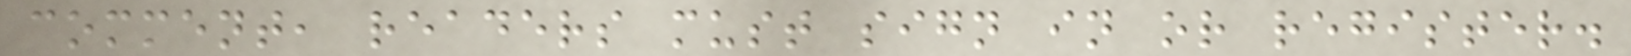comment, readers must sign in or register.
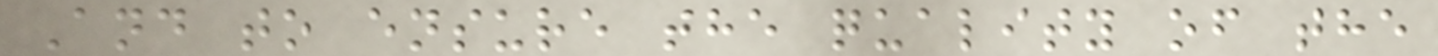And to ensure the quality of the
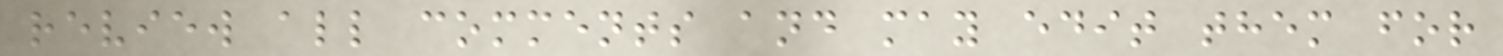review all comments and may edit them for
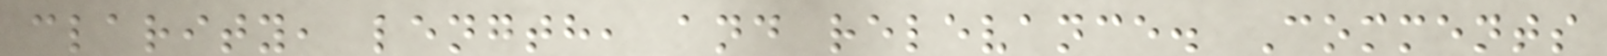clarity, length, and relevance. Comments
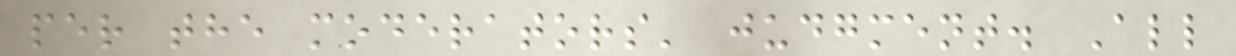per the moderators' judgment. All
